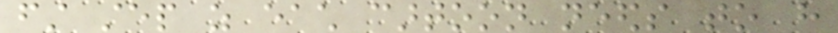first step as each cartoon needs to have
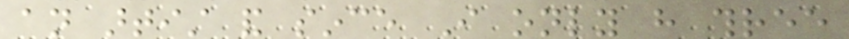an artist and since I only have three
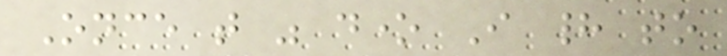Once that was done I had to
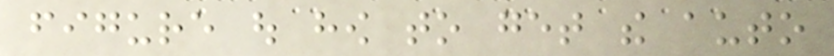figure out how to get the auto
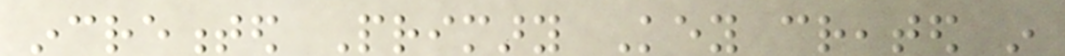incremented Primary Key created in
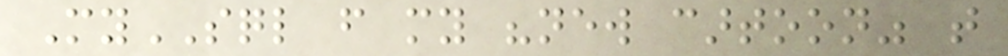MySQL from my "new cartoon" that
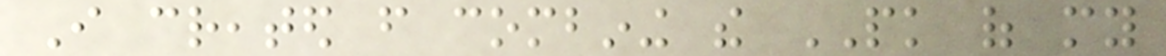I created from combining the PK of my
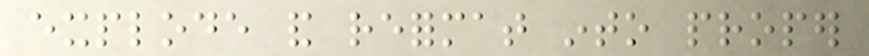explode and reformat into proper
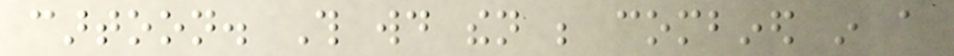cartoon. This would then be combined in a
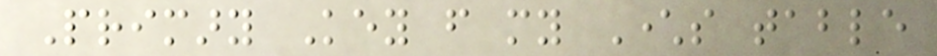Primary Key from my Characters table
